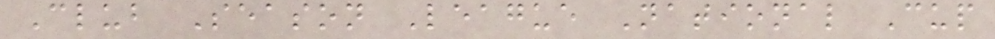Club Season League National Cup
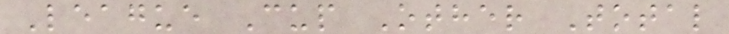League Cup Other Total
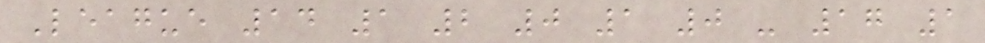League 14 1 2 0 1 0 - 17 1
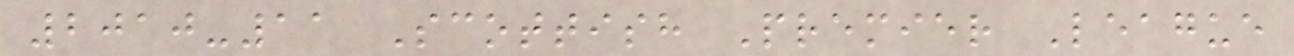2010-11 Scottish Premier League
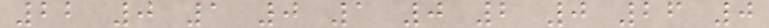22 0 1 0 1 0 2 0 26 0
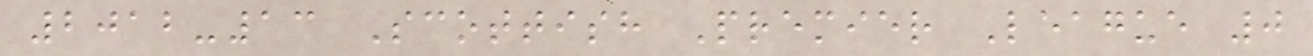2012-13 Scottish Premier League 0
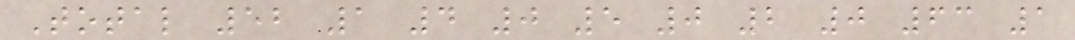Total 52 1 4 0 5 0 2 0 63 1
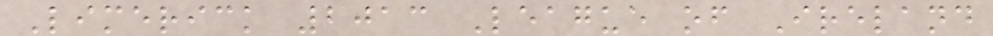Limerick 2013 League of Ireland
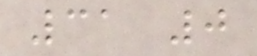31 0
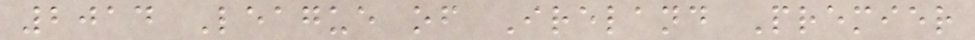2014 League of Ireland Premier
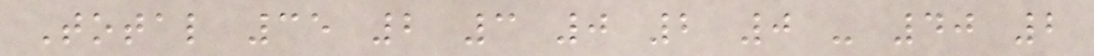Total 35 2 3 0 2 0 - 40 2
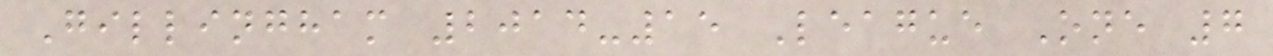Gillingham 2014-15 League One 7
